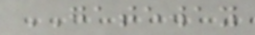GATEWAY
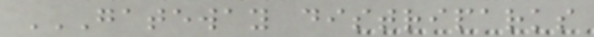GATEWAY DISTRIPARKS
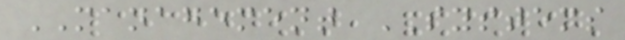MANAGEMENT SYSTEMS
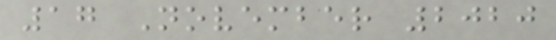17 November 2020
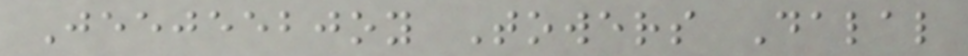Jeejeebjoy Towers Dalal
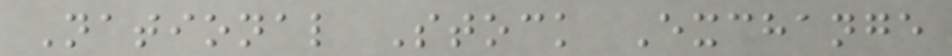National Stock Exchange
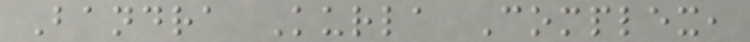Bandra Kurla Complex,
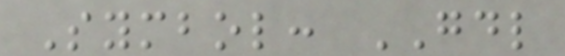Symbol: GDL
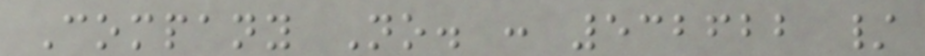Company No. : 532622 /
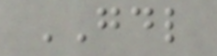GDL
